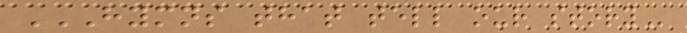HYMNS THAT TELL OUR STORY
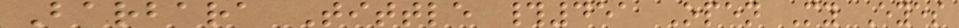Barbara Tittle #451 Open My Eyes
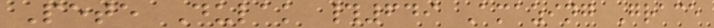Pete Dulak #649 Amazing Grace
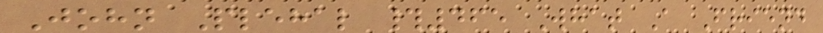John Plehal #465 What A Friend
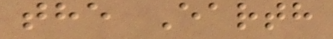the Earth
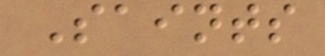Saints
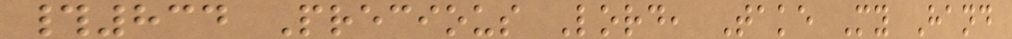#834 Precious Lord, Take My Hand
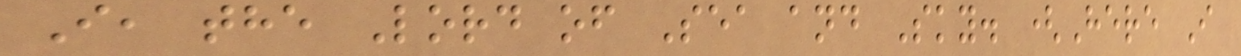I, the Lord of Sea and Sky. (Here I
